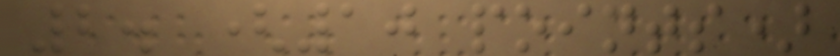2. (10 points)
